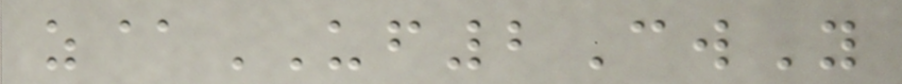z@UF2CwY
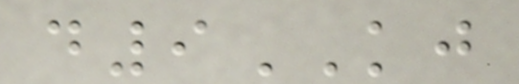d9KJ
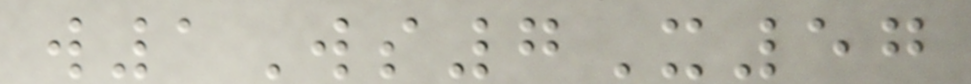w1Ws7X57
